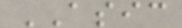ASIC
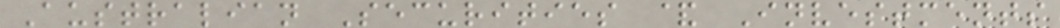Australian Securities & Investments
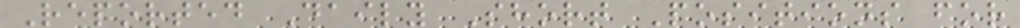Reported Daily Short Positions for
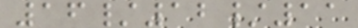16/12/11
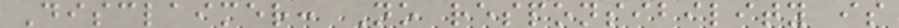Disclaimer: No responsibility is
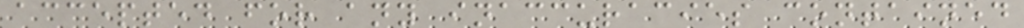accepted for any inaccuracies contained
